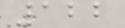122
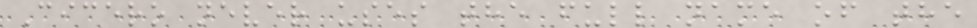Cicero never uses the full name of the
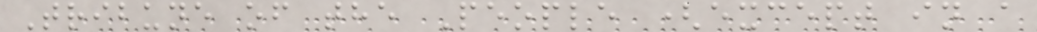Tribune of the People (except in a
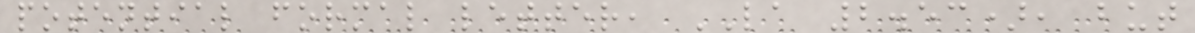potential formal letter, LA 2.53), but
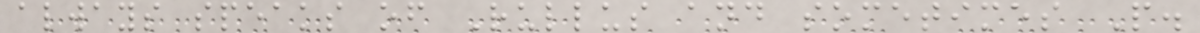always speaks of Rullus and sometimes P.
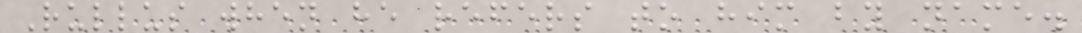Rullus when he refers to him by name.
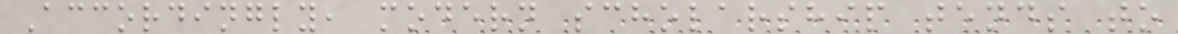Accordingly, modern scholarship tends to
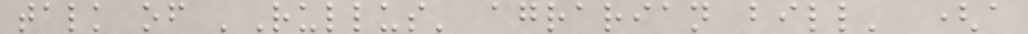talk of 'Rullus' agrarian bill' (a
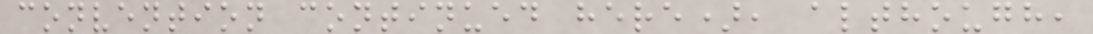convention continued here), although,
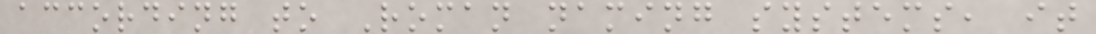according to Roman naming systems, it
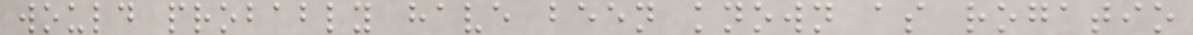would probably have been known as rogatio
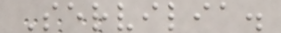Servilia.
